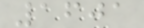1601
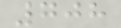708
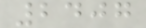2407
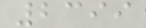2399
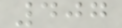407
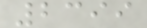2399
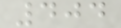404
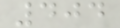404
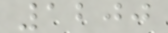1200
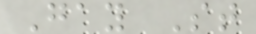Gay St
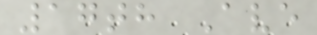17th Ave
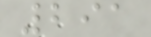291
